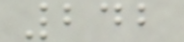242
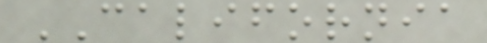CALIFORNIA
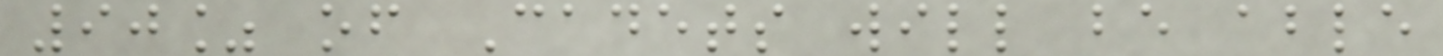90% of Cadets will be able
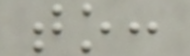to:
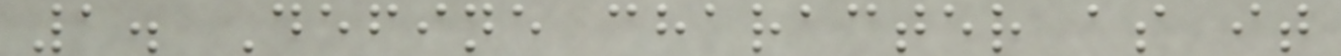1. Define character as it
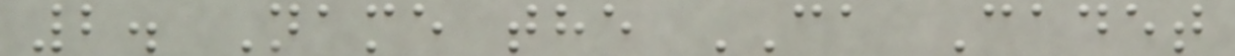2. Name the CA Cadet
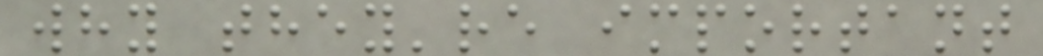why they're important
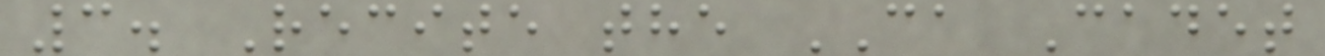3. Recite the CA Cadet
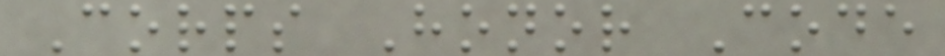Corps Honor Code
